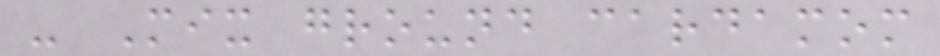- Mix ground cardamom
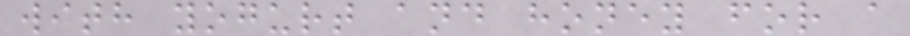with yogurt and honey for a
